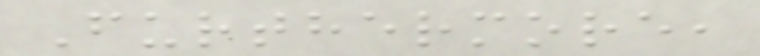Furthermore,
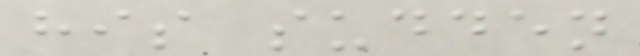his sudden
